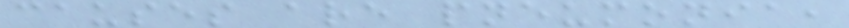causes are pneumonia,
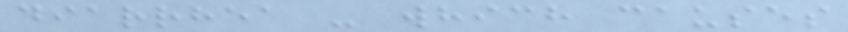diarrhea - which causes
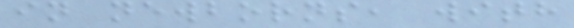in newborns, with
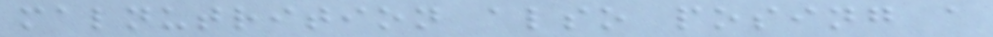malnutrition also posing a
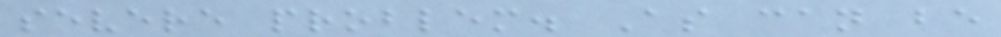severe problem. As can be
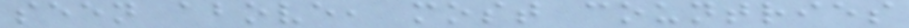seen above, most countries
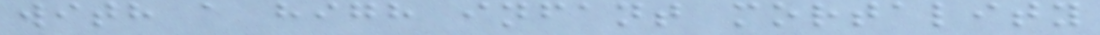with a high infant mortality
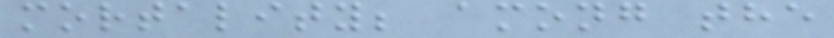mortality; among the
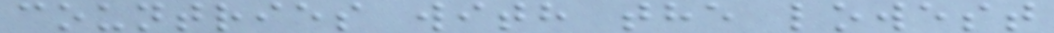countries with the lowest
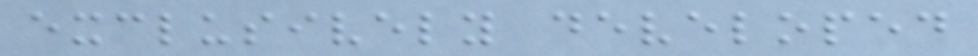exclusively developed
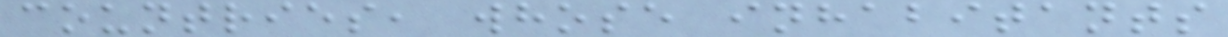countries, whose inhabitants
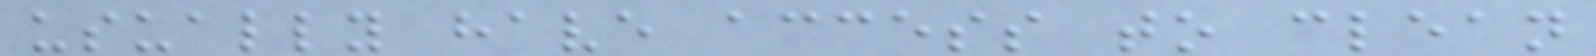usually have access to clean
